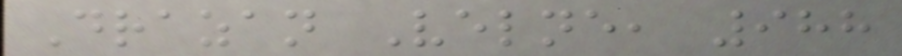Drazan Velne, 988
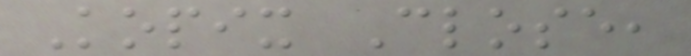Kopix Close,
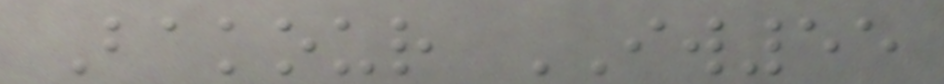Bakour IW55
